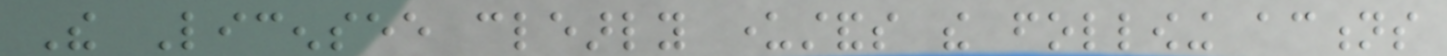The Licensee clearly understands the following actions
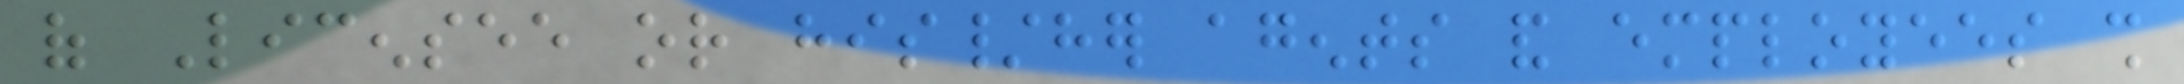of Licensee or his/her agents and employees shall
